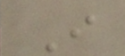I
